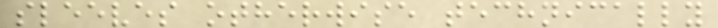sleeves otherwise technically
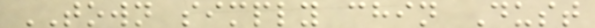TOWN simply chin Dust
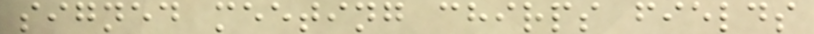signed meeting chirps fields
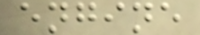engine
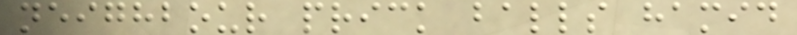neighbour prick balls hamid
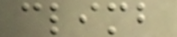climb
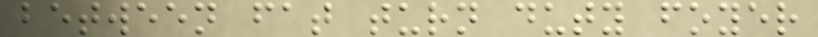between fat turn duty foyer
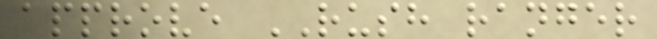approve RUSH ranger
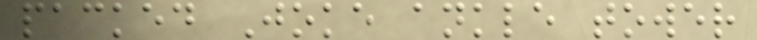packed Joke ankle tower
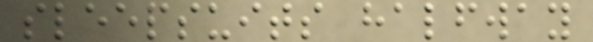sleepsuits halfway
